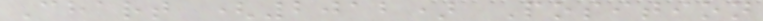Chart (2012) Position
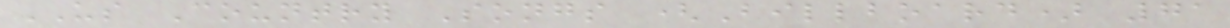US Country Songs (Billboard) 71
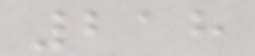218
